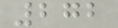272
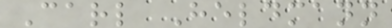Carl Heldmann
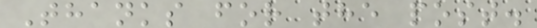Thanks for the post.
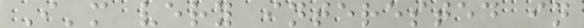I'm very interested in
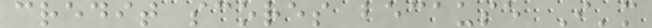credit scores because I'm
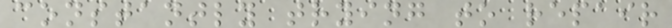constantly trying to repair
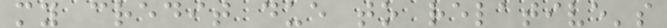my credit due to relative's
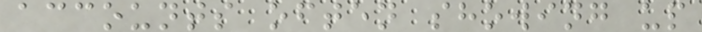accounts often showing up
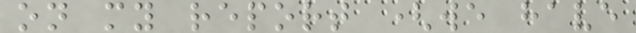on my report (we have
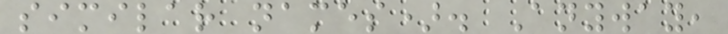similar names). Anyway,
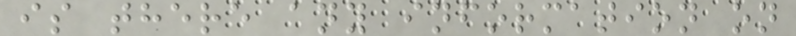is there any information on
